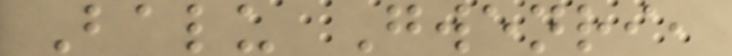Balu Gwenri,
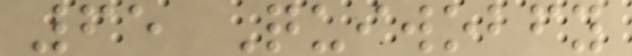65 Quiwobfy
